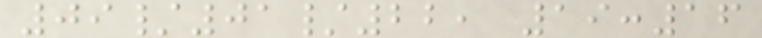09/01/22, 19:16
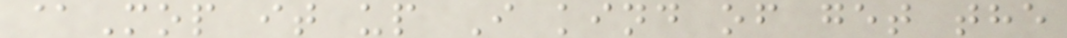@Mop it up I kind of get the
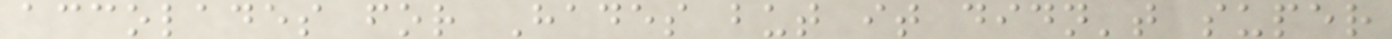accolades for Hades but it didn't super
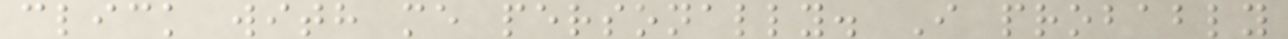click with me personally. I probably
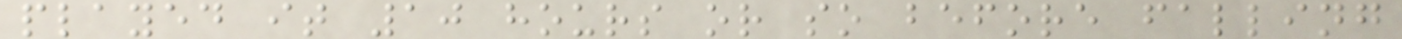played it 10 hours or so before falling
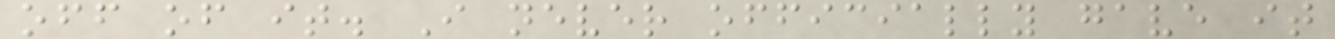off of it. I never officially gave it
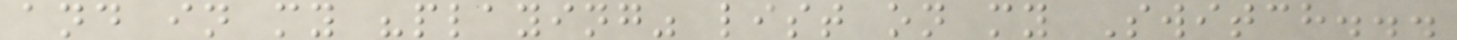and in my "playing" list on my Switch...
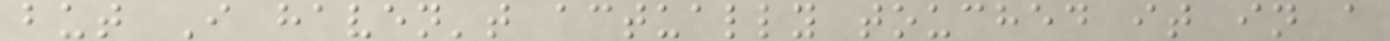but I haven't actually touched it in a
